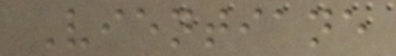Vientiane
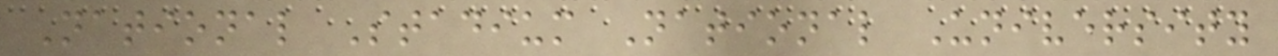National Stadium National University
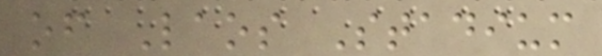of Laos Stadium
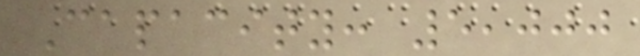Capacity: 5,000
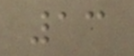13
